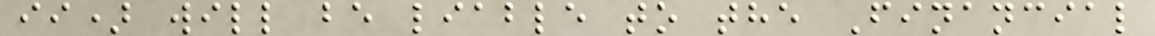ii) will be liable to the Financial
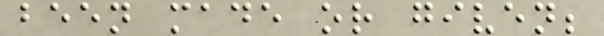been made or given;
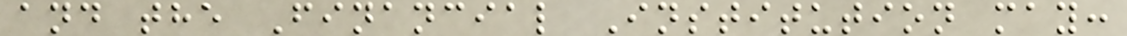and the Financial Institution may:
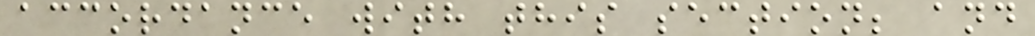accordance with this section; and
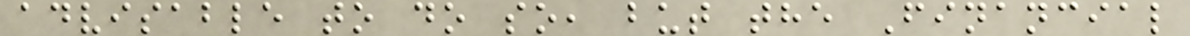advisable to do so, but the Financial
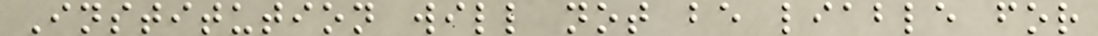Institution will not be liable for
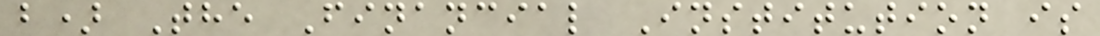b) The Financial Institution is
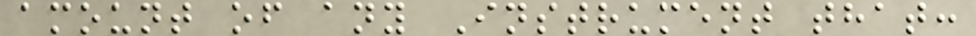amount of any Instrument that:
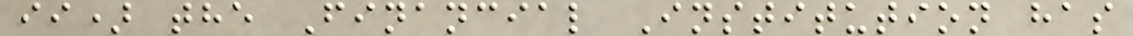ii) the Financial Institution has
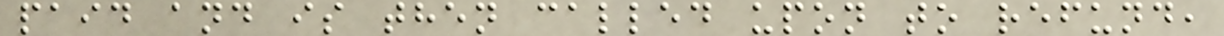paid and is then called upon to refund,
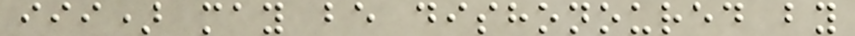iii) may be dishonoured by
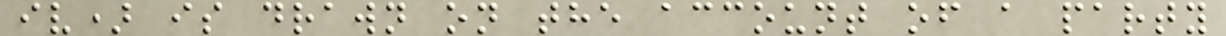iv) is drawn on the account of a party
